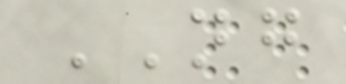NG
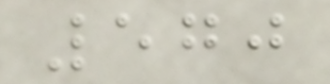570
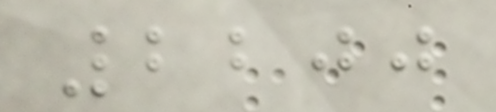2200
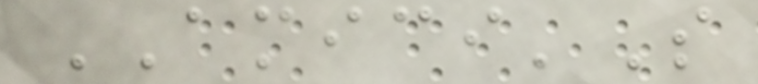AMICI'S
